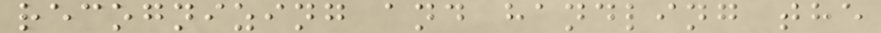recognizing and handling the
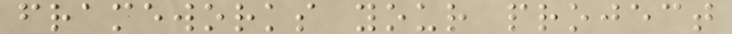frameworks your project
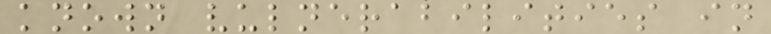known vulnerabilities in
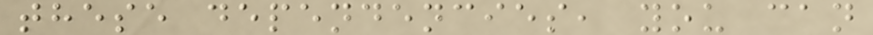these dependencies, you can
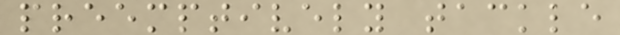preemptively tackle
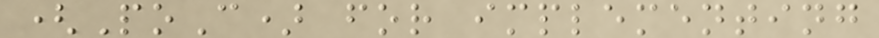(PoC) for implementing
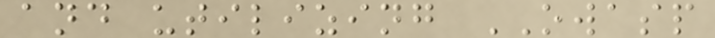and utilizing OWASP
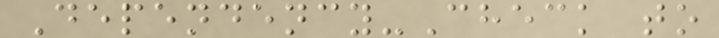Dependency-Check to
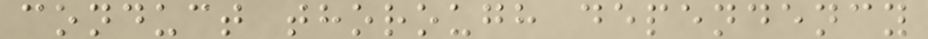conduct thorough dependency
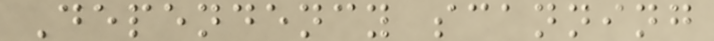Dependency scanning
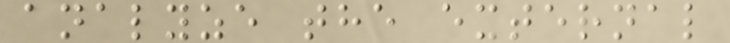analyze the external
